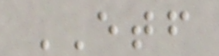ETF
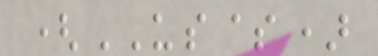(US$)
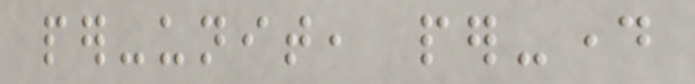per-unit, per-day
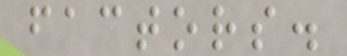factors.
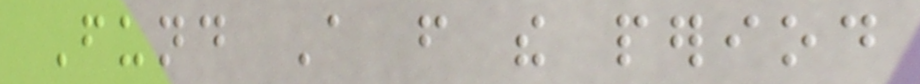Fund A from the period
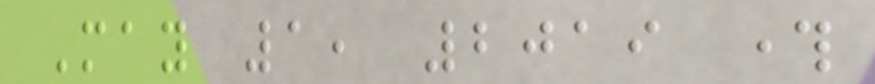May 1, 2019 through
